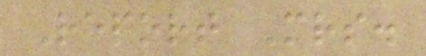Report Mrs.
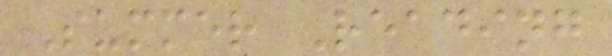Summer Reading
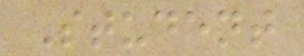Student
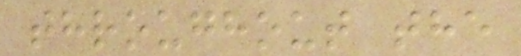throughout the
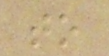to
